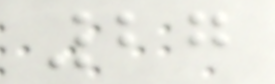27
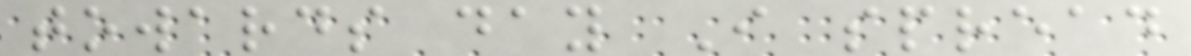towards day I spread
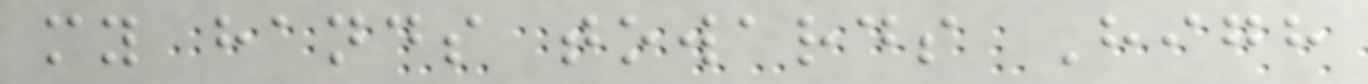my hands towards High
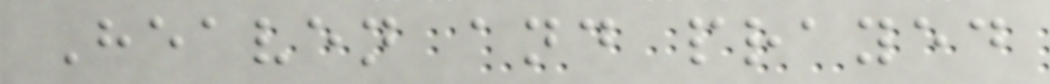Heaven and prayed
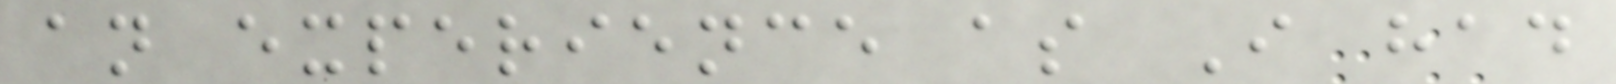an experience as I had
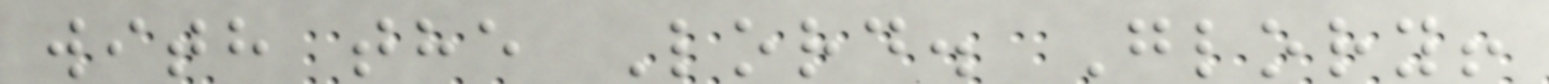with the Lord. Glory!
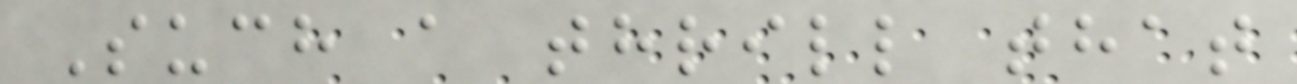Such a thrill that
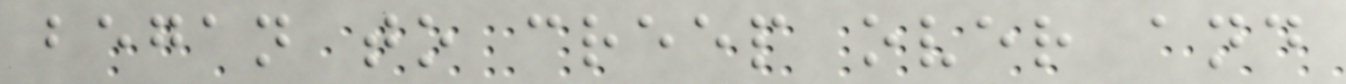began to creep over and
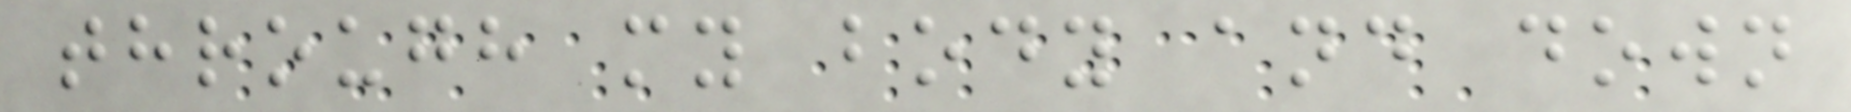through my body and down
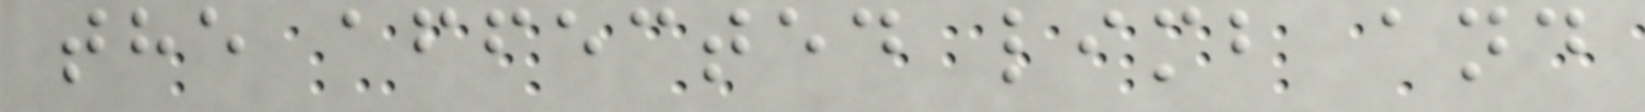the affected limb and
